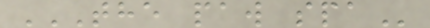THE PAW SPA
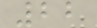22
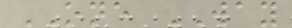ONE WAY
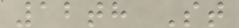12th St
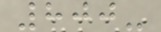800-
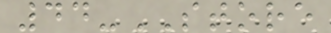44-STORE
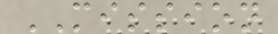MISSION
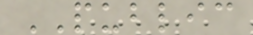PUBLIC
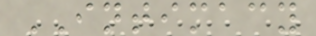INTIMACY
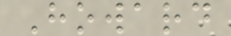Howard
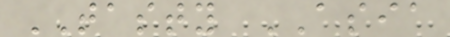TASTY ASIA
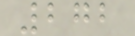272
